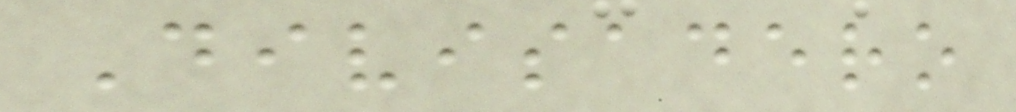Divisadero
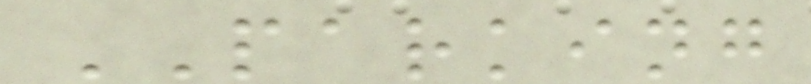PARKING
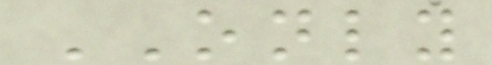ONLY
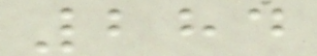284
